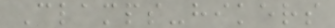Clamps-hikers
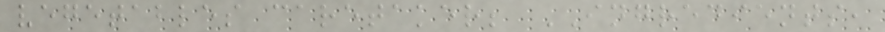vegetables caretaker; INGREDIENTS,
